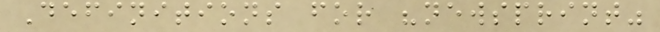Definitions for "newsprint"
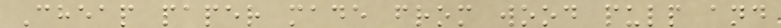Cheap paper made from wood pulp and
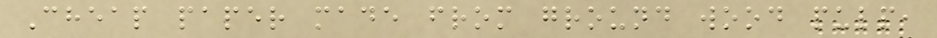Cheap paper made from ground wood pulp,
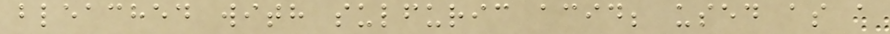bleached with sulfuric acid; used as a
